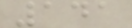141
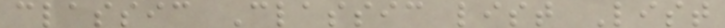classic Classic list List
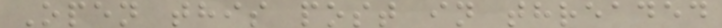Open this post in threaded
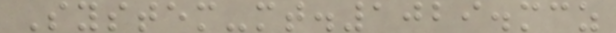System-mt.1029.mcz
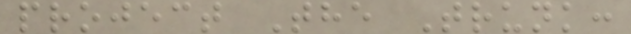project The Trunk:
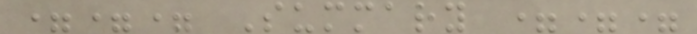=== Summary ===
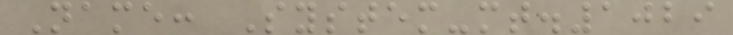Name: System-mt.1029
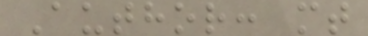Author: mt
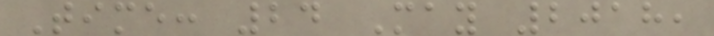Time: 24 May 2018,
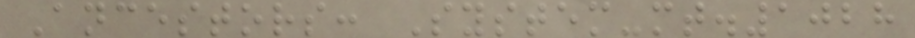Ancestors: System-mt.1028
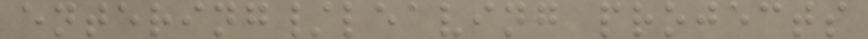entering/leaving projects
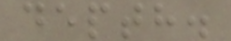depth.
